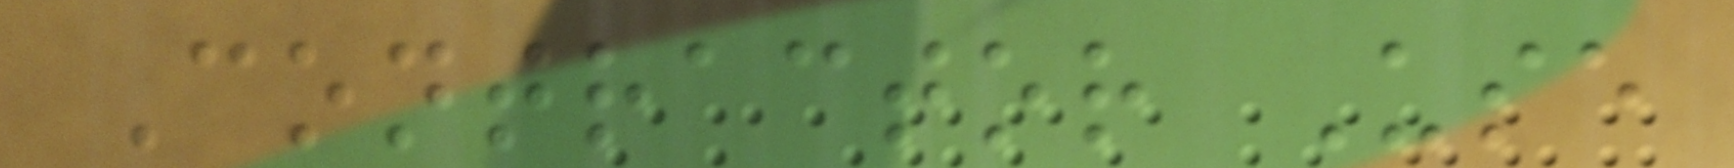Contractor Use
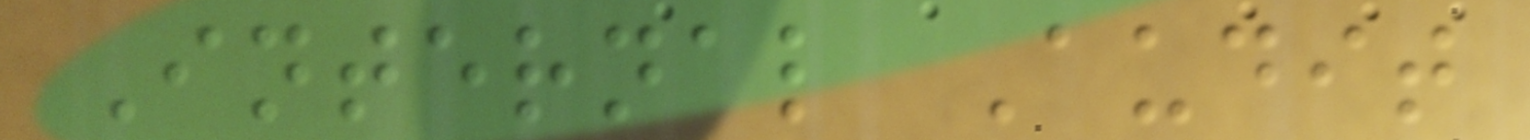Internal Audit
